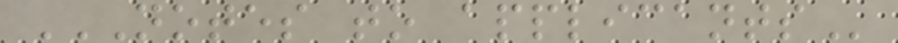NOTES TO APPLICANTS
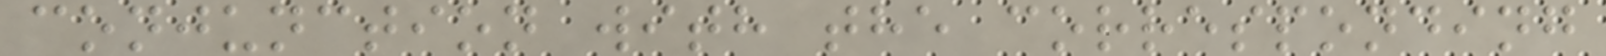conjunction with the corresponding
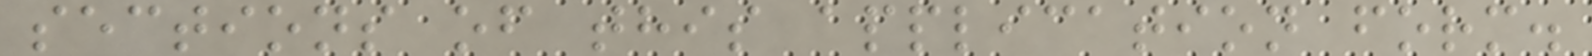sections of this application form.
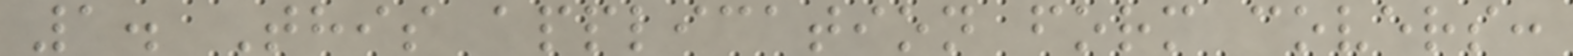1. This application form covers:
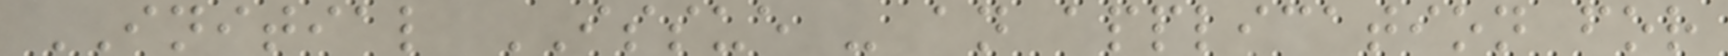INITIAL ISSUE - an application for
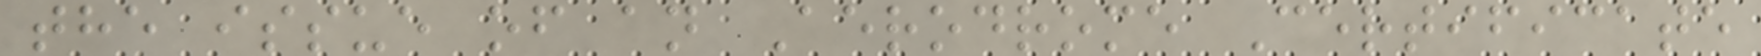the issue of an Aerodrome Certificate
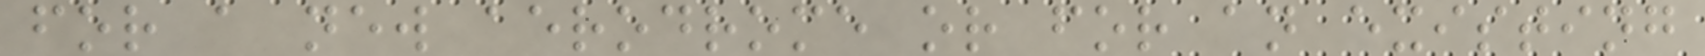for a new aerodrome or for an existing
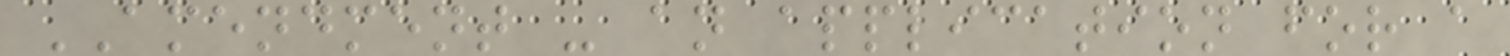AMENDMENT - an application for a
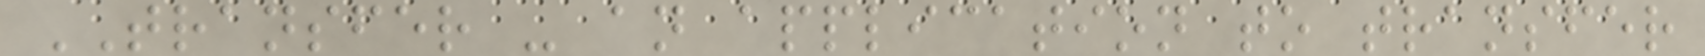TRANSFER - an application to transfer
